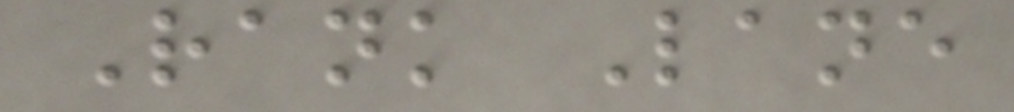Rank Lane
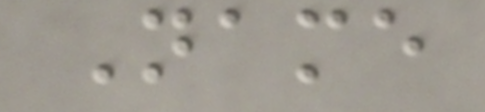Name
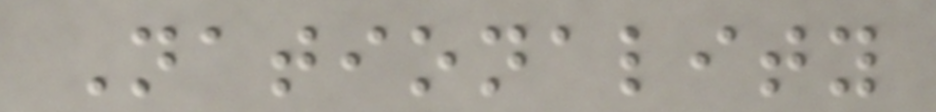Nationality
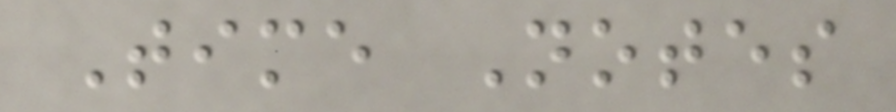Time Notes
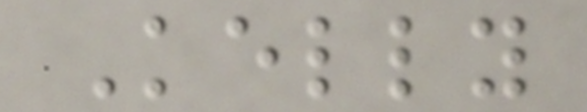Kelly
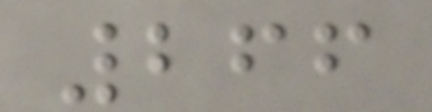266
